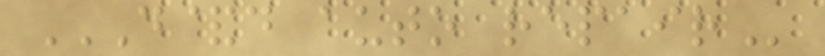D&D AUTO REPAIR
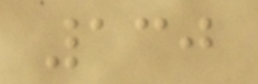130
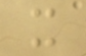x
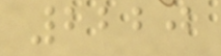2220
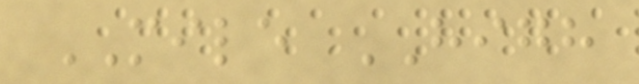MILE HIGH
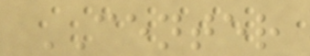CENTER
